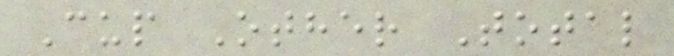Cup Other Total
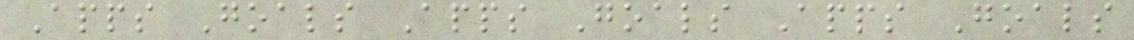Apps Goals Apps Goals Apps Goals
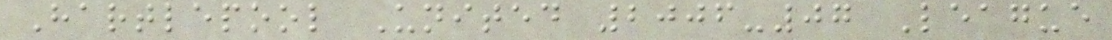Hartlepool United 2006-07 League
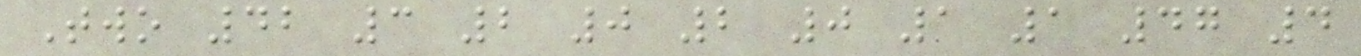Two 42 3 2 0 2 0 1 1 47 4
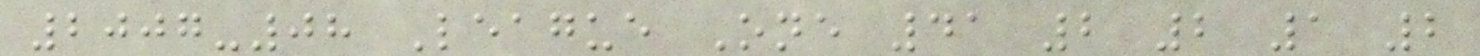2007-08 League One 41 2 2 1 2
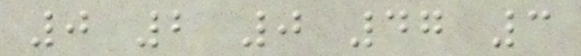0 2 0 47 3
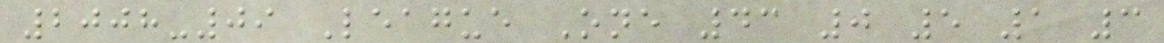2008-09 League One 43 0 5 1 3
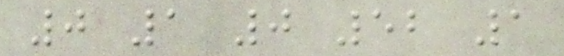0 1 0 52 1
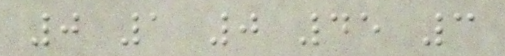0 1 0 45 3
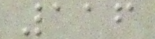116
